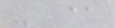- @
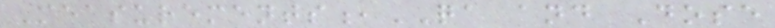Measurements,QA and Dose
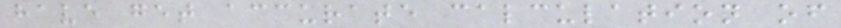have get accurate calculation of
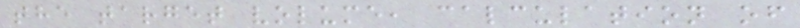the target volume, calculation of
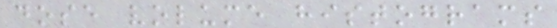dose volume histograms
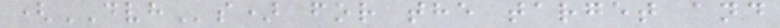(DVHs) for the target and
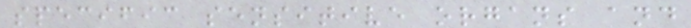specific sensitive organs and
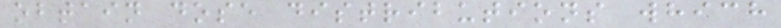obtain dose distributions which
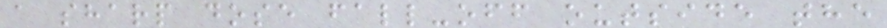a sharp dose fall-off outside the
